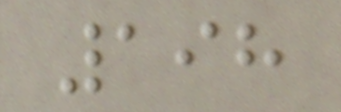198
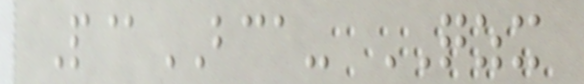P@BCA- QZX
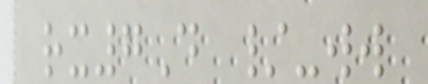rx7D /-ww
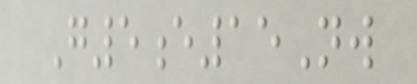G5e15Nw
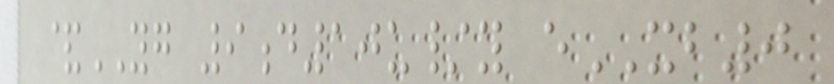&YG 9d10u/y eXB0
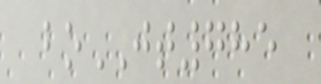boJT785
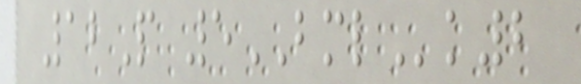12P 5BMLk2
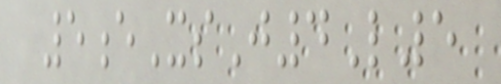5eXsJ4L5
